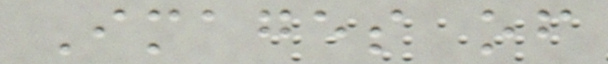Images of
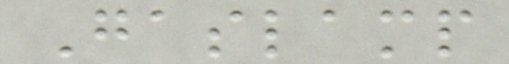Gaslamp
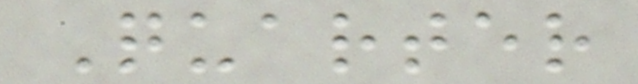Quarter
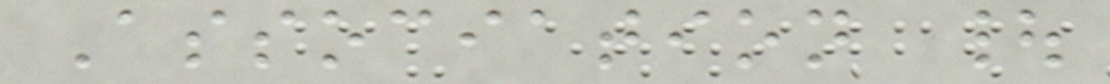Association |
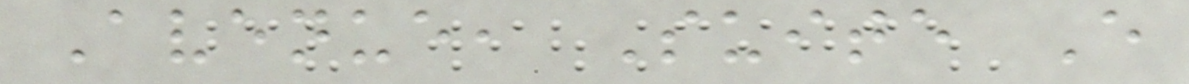Avenue, Suite E
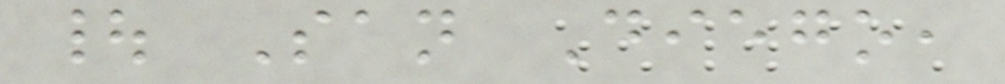| San Diego,
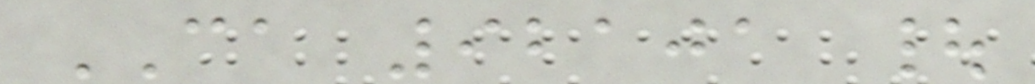CA 92101 |
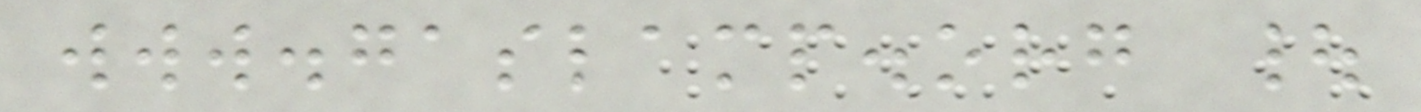www.gaslamp.org |
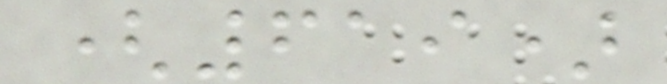(619)
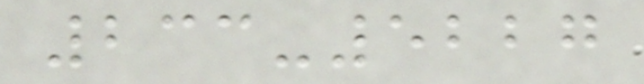233-5227
